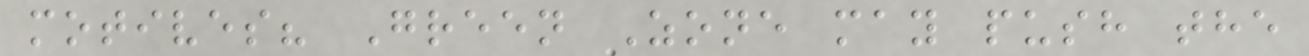motives? Green Zone may push the
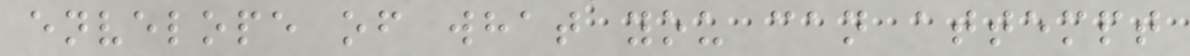envelope of what you can attempt
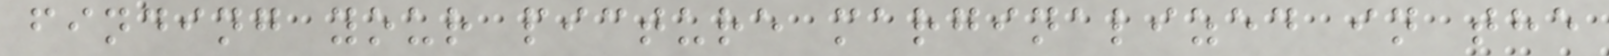finding your picture marginalized in the
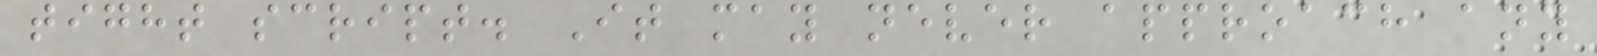tight script. It may never approach any
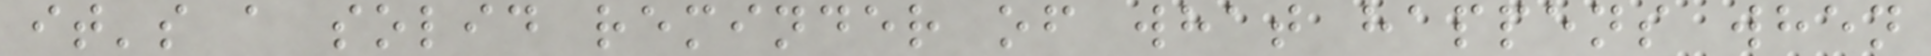it's a solid reminder of what happens when
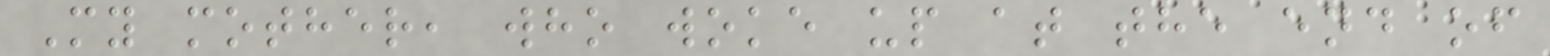My mother, who woke up at the end of
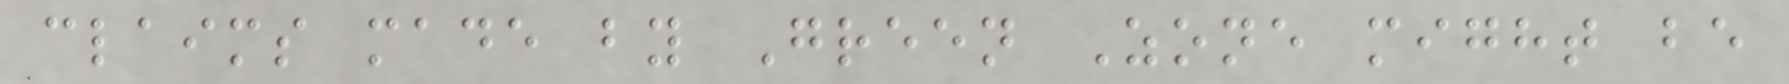claims made by Green Zone might be
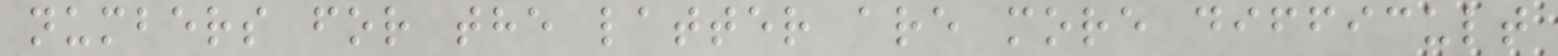numbers for the latter are more difficult
